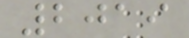2019
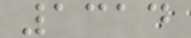1314
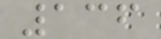136
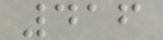416
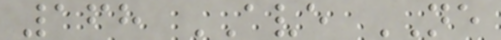168 AVE NE
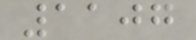1107
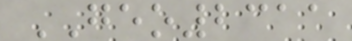GEO2311
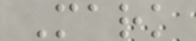Mark
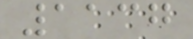1137
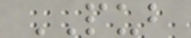PUB
